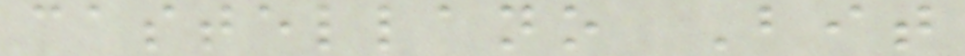castellano Bit
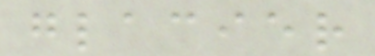glacier
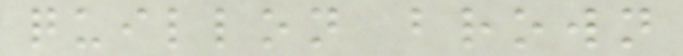quillon brown
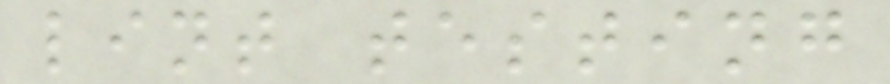lint testing
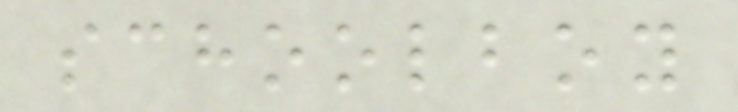schoolboy
